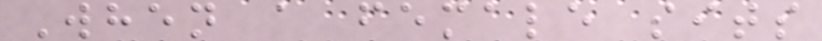When a female sits
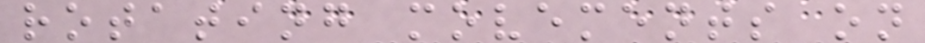rotating movements on
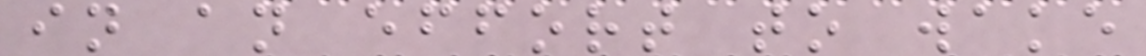in an effort to wake
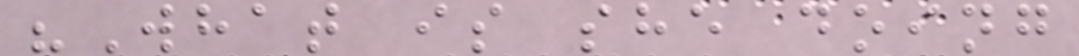"What is she doing
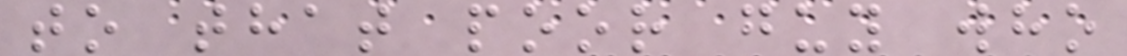to that poor guy who
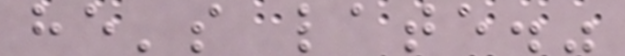he's late."
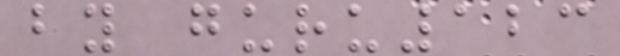by guru123
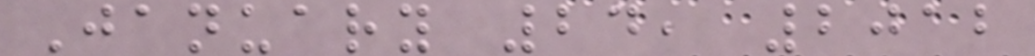January 24, 2012
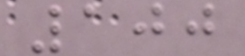100
